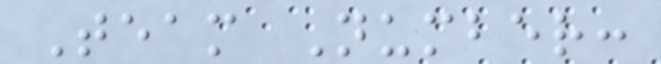Team Number:
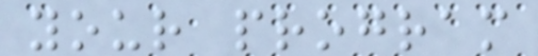your program
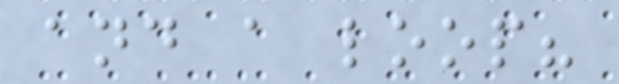and a loop?
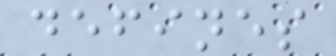defines
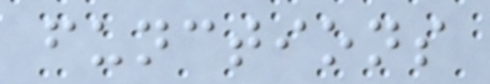functions
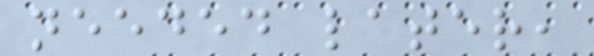needed later,
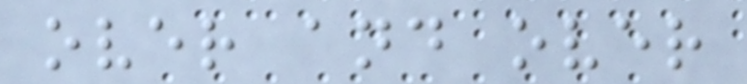over and over
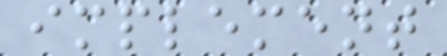implement
